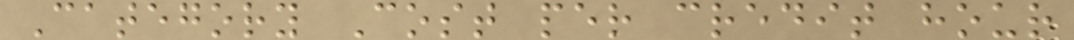Category Cost per credit hour
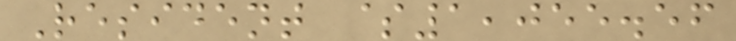Resident $1,055.56
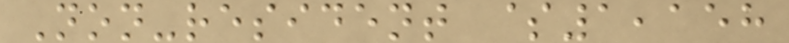Non-resident $1,158
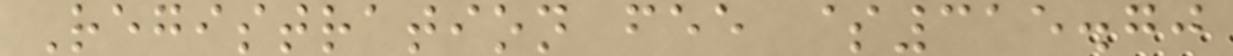Registration fee $315.70
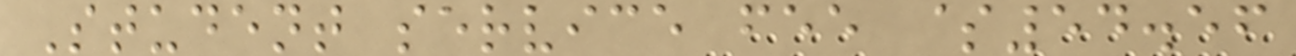Student service fee $54.56
